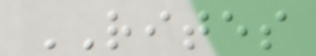RITES
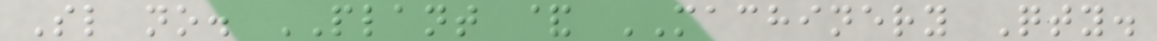Sl no. PLANT & MACHINERY Qty.
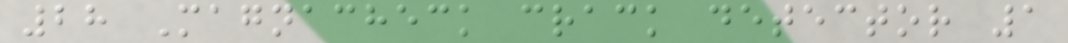28 Magnacheck crack detector 1
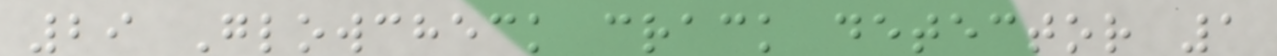29 Glowcheck crack detector 1
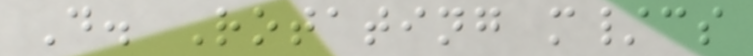D. Rotating m/cs
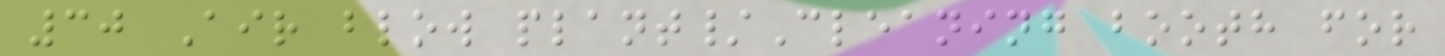30 Air blow plant/Cleaning booth for
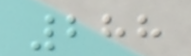288
